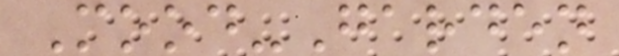Mood-Garden
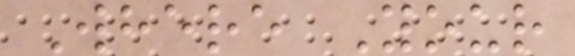Where Your
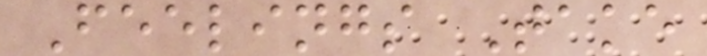Feelings Take
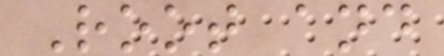Root and
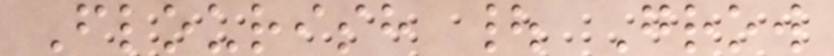Flourish | Grow
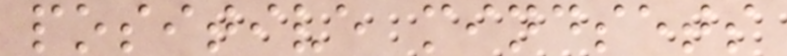positive mindsets
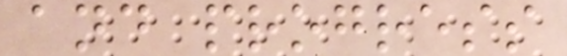and progress
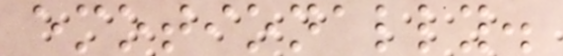emotionally.
